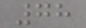78
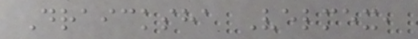Draicksha Velmex,
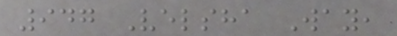947 Velsha Way,
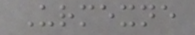Urmexne
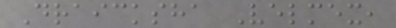Draicksha Velmex,
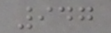947
